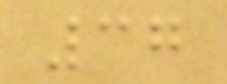37
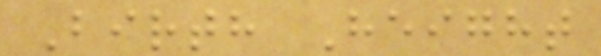Birth Height
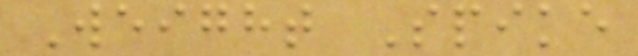Weight Spike
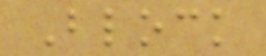Block
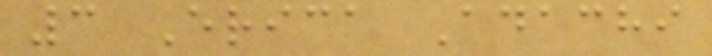3 Erica Adachi
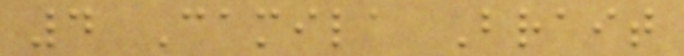4 Camila Brait
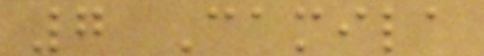7 Camila
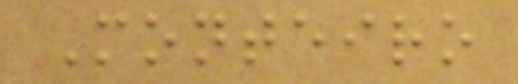Monteiro
